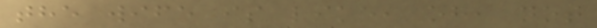the wife is like, oh, not
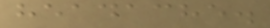headache.
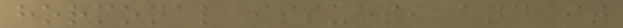hormonal issues, and it
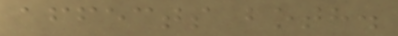affects both.
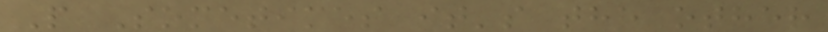P Sometimes it's the other
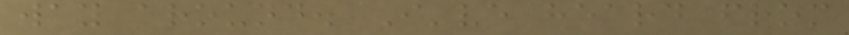way around. I've heard from
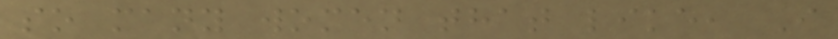so many women that like, I
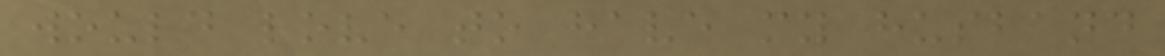would love to have my husband
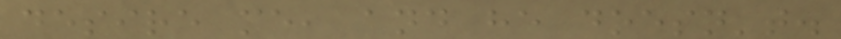desire me, and he doesn't.
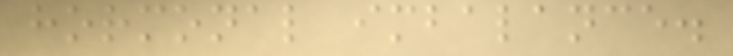hormonal imbalance.
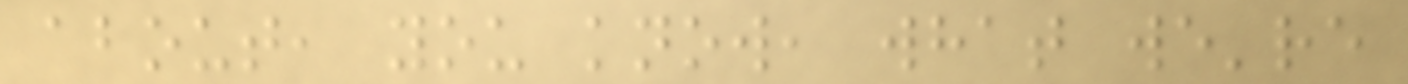about, you know, what we're
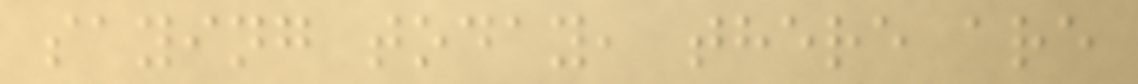saying today, there are
